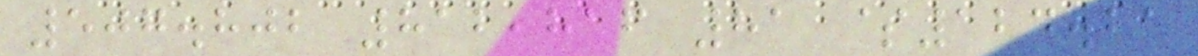507.802 812,816 81 $124.21
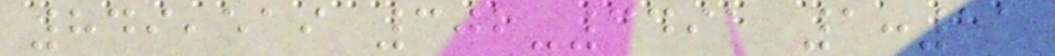849,519 302-3491 1:11
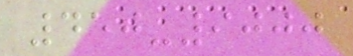450-9000
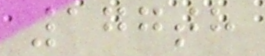177th
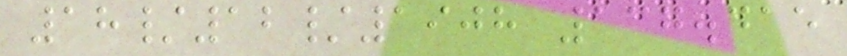18/12/1908 137.415
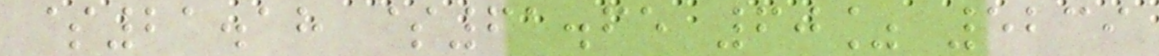$21.18 $61.65 60% 5239
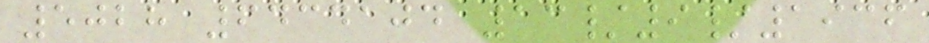5028 6434104 13/9/1936
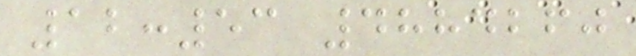12:53 4884260
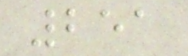251
